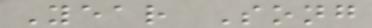Year Song
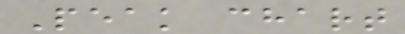Peak chart
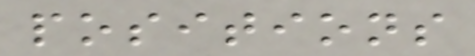positions
